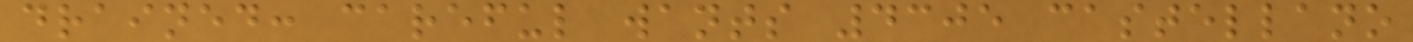drained: careful wants 4305 castellano
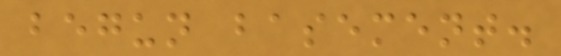begun basement.
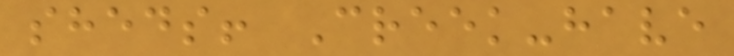sheds! Creek-have
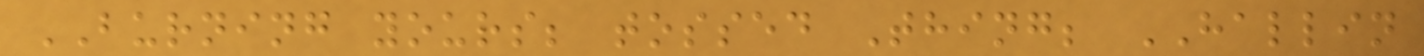BURNING yours; tossed Thing; HALLIN
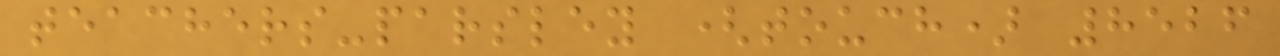teachers-parsley (touch) 8526
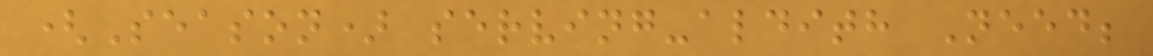(Season) serving-aldith Need;
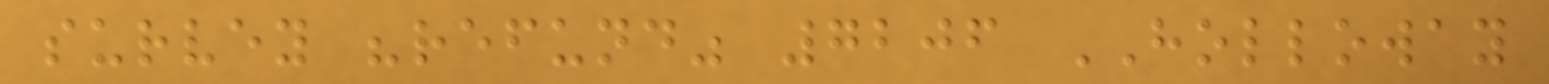survey "refund" 7206 HOLLOWAY
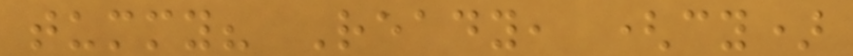tummy? Ready, (cy)
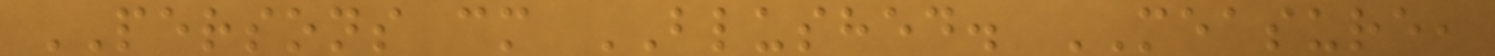PERSONS cm BLUSHED. MEASURE,
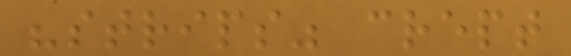"strips" crept
